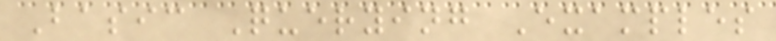Basic Querying Examples
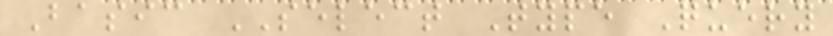Basic SELECT Type Query
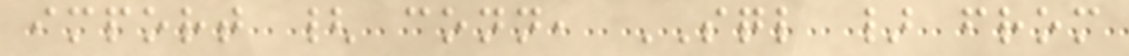import { conn, SQL } from
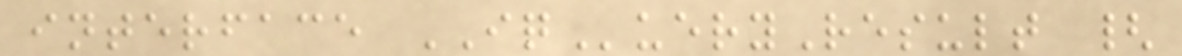interface IQueryResult {
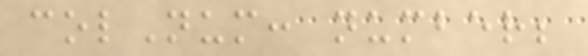colNum: number;
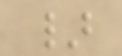}
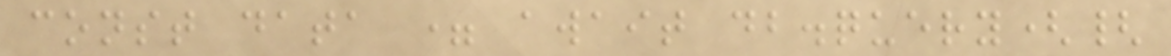const data = await db.query({
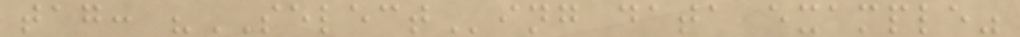tag: "SELECTing data example"
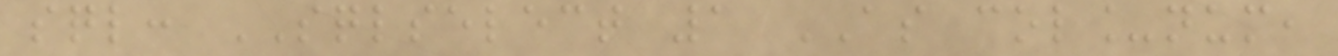sql: SQLSELECT 1 AS col_num,
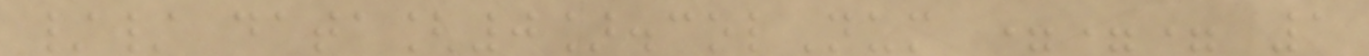// data[0].colNum === 1
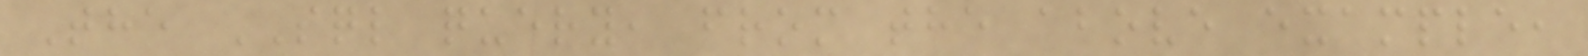The SQL query, from the above example,
